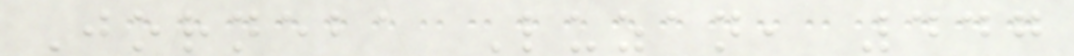Jorneba Luzan, 447
